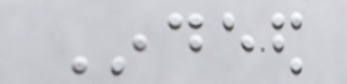Indeed
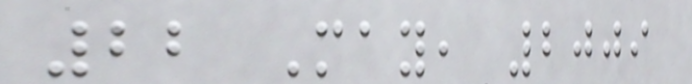22 May, 2009
